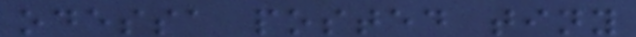odessa posted tiny
